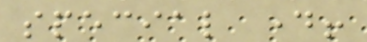special day!
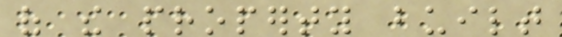of the property built
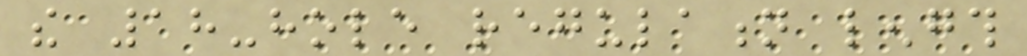the 18-hole regulation length
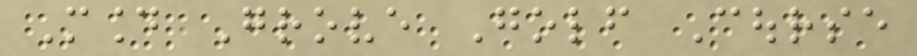Mound Grove Golf Course
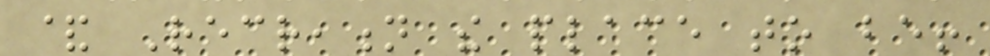& Recreation the place to be!
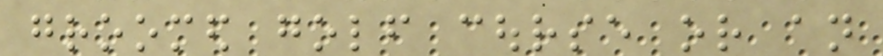groomed golf course or an
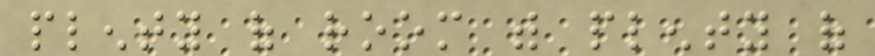plenty of room with plenty of
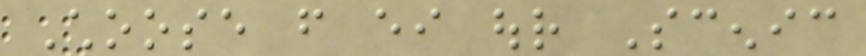Choose from either our Scenic
